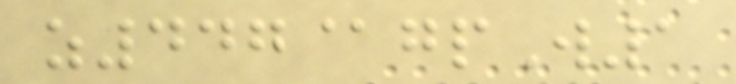z447@gpW1
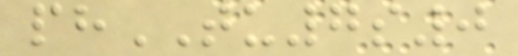phTU7s0
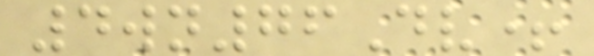4wn76Dv+
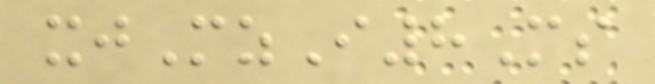xjMzI8Ms
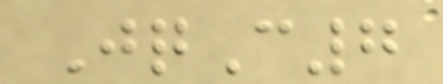JqC7
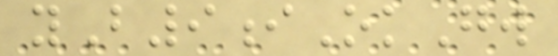yB9iOkGw
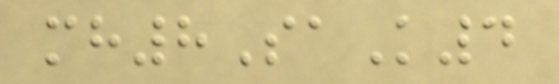mh8SaK4
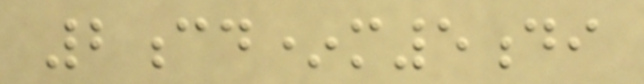2cd*m5di
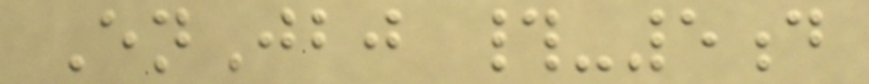EnJbj #-5d
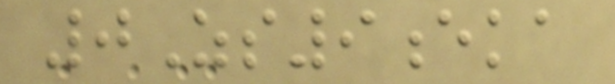0Zs9eka
